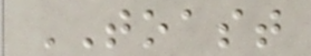TOAST
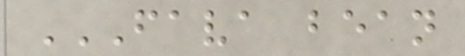FAVA BEAN
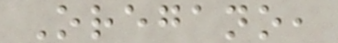Oregano,
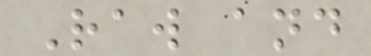Raw and
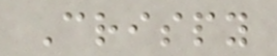Crispy
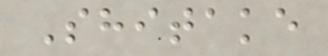Shitake
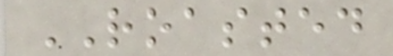ROASTED
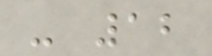- 12
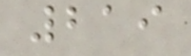219
